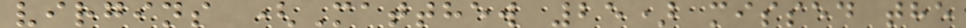virgins (Matthew 25) missed the
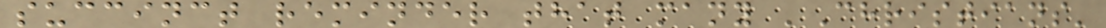succinct reminder that many 'Christians'
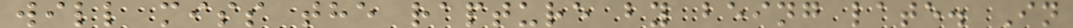will miss the rapture by being late. In
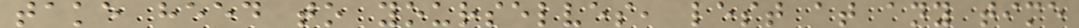take heed to yourselves, lest at any time
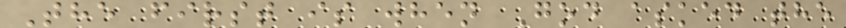The first is when God asked the
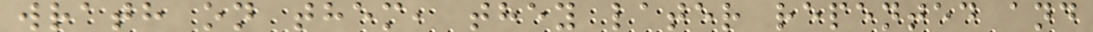wrath on them, they later repented and
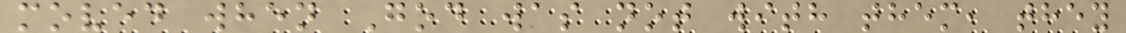moved when God was not with them, they
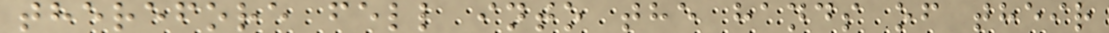therefore fell into the hands of their
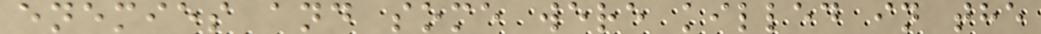enemies and some were killed in the
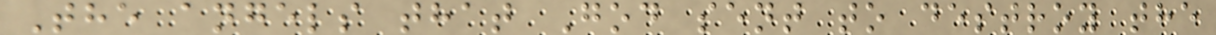The angels that God sent to destroy the
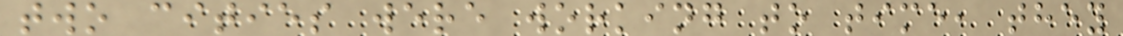two cities were working to time, they
